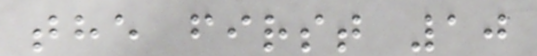the first 10
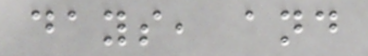days, and
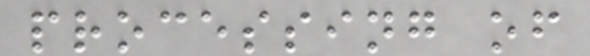processing of
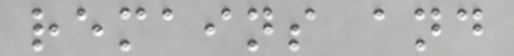remains and
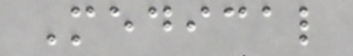Medical
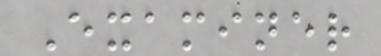Examiner
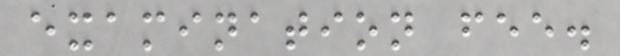examination fee.
